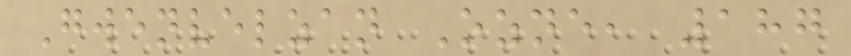Gwenvelzan Ozne, 187
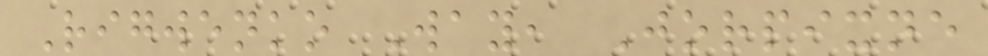Rigwenko Way, Jorpixne
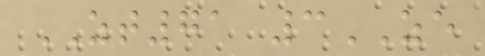ZT71 3ZE
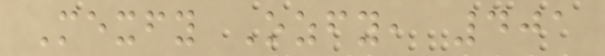Mexfy Ozfy, 401
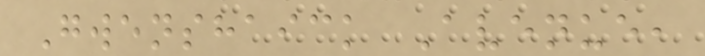Gwenshaick Avenue,
